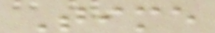Time
